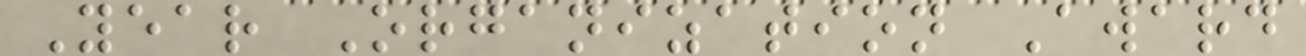Year Organization Award
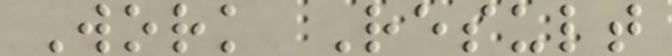Work Result
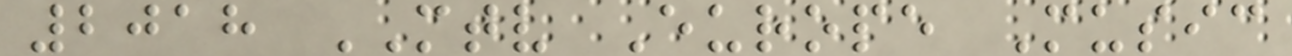2018 MTV Europe Music
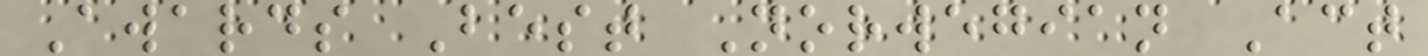Awards Best Norwegian Act
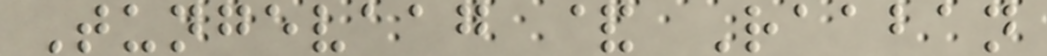Tungevaag & Raaban
